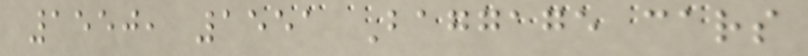1550, 1551 Baggage cars
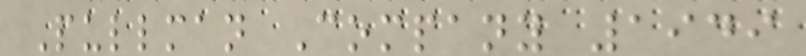Pullman Company 1949
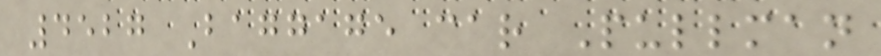4527 Baggage car Pullman
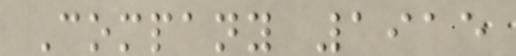Company 1915
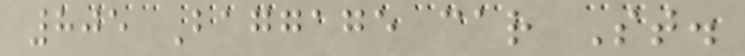805 Baggage car St.
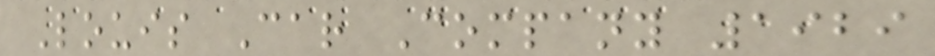Louis Car Company 1929
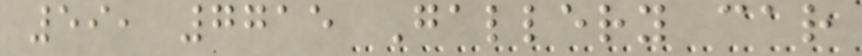59, 7715 Gallery car
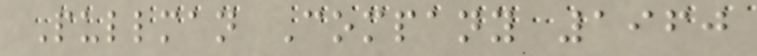Pullman Company 1960
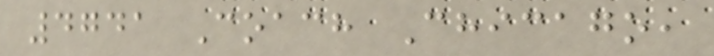4741 Coach Chicago,
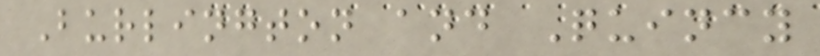Burlington and Quincy
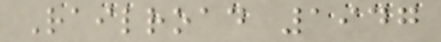Railroad 1947
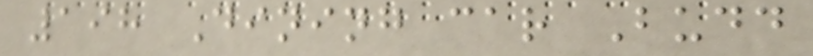198 Dining car Budd
